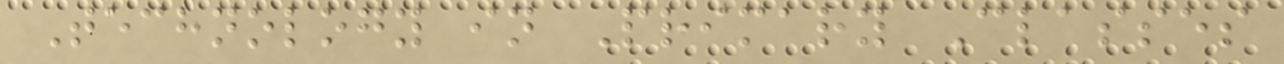Technology in Primary Classes
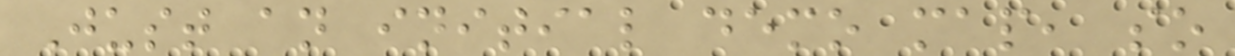Just an initial demo map, so
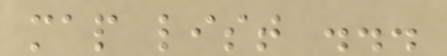map list ...
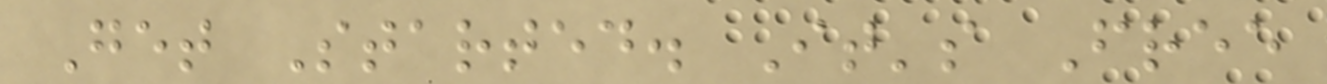Get Started. It's Free
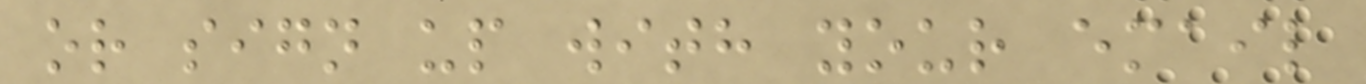or sign up with your email
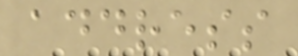address
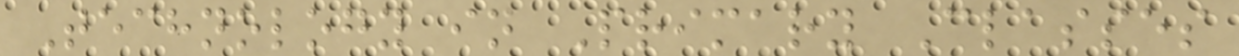Technology in Primary Classes
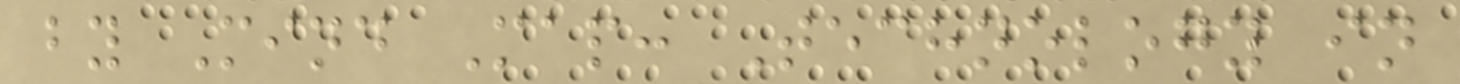by Mind Map: Technology in
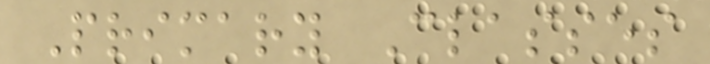Primary Classes
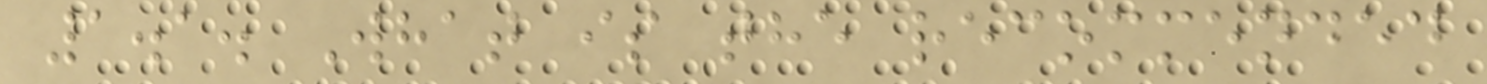1.1. What is the recommended
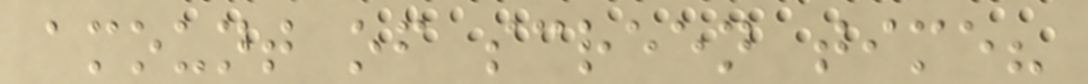amount of screen time?
